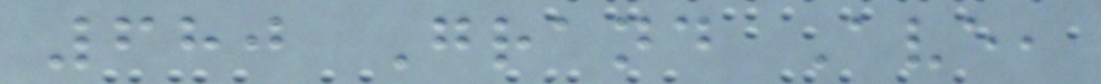680 Grand Ave,
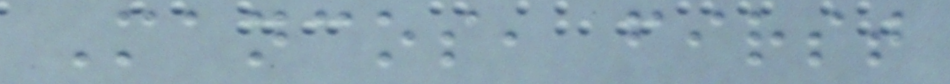Mancos, first
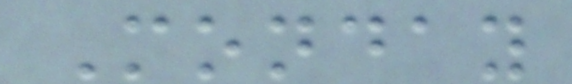Monday
